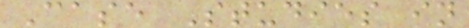Case Studies in
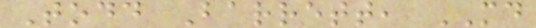Todd Barrett, MD
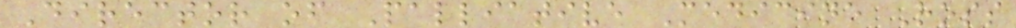Director of Palliative Medicine Ross
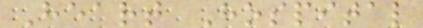Heart Hospital
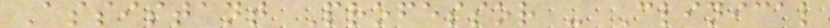Assistant Professor - Clinical
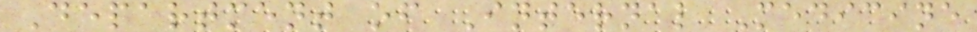Department of Internal Medicine
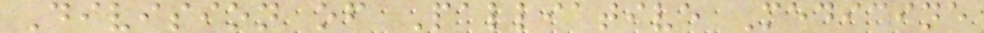Division of Palliative Medicine
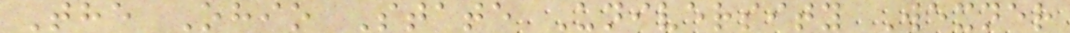The Ohio State University Wexner
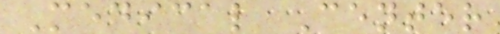Medical Center
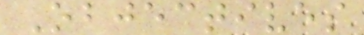Objectives
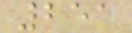251
